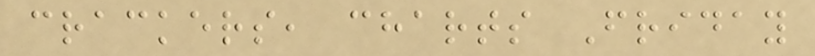crackers, charts Friday
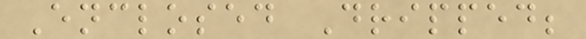Enclosed Dripped;
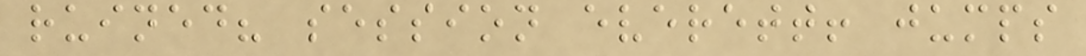ruined? session everett! jumps
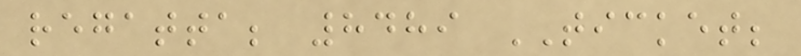regatta; 8489 TICKET;
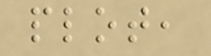plot,
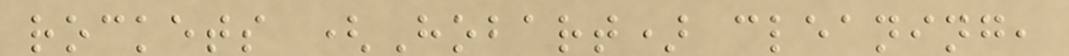rockets (Hobart) cleaning,
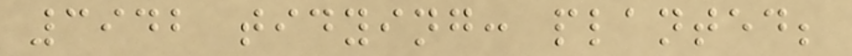3942 tidying: planted;
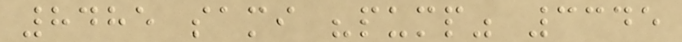8485 sami "pump" 3345
